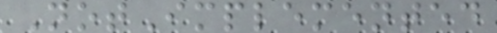NotImplemented
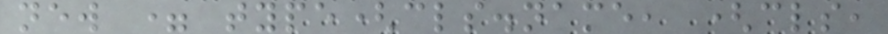new = type(cls.name, (cls,
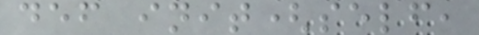def init(self,
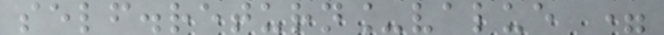self.return_value =
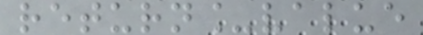return_value
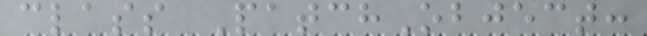class PatchObject:
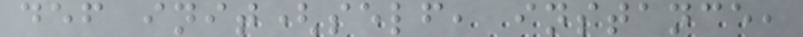def init(self, instance,
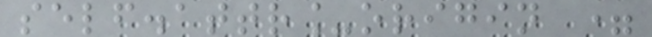self.attr_origin =
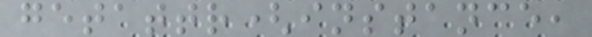getattr(instance,
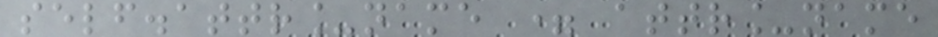self.attr_name = attr_name
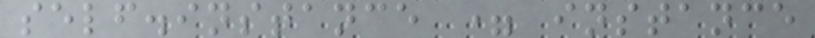self.instance = instance
